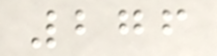276
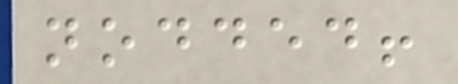nodded!
